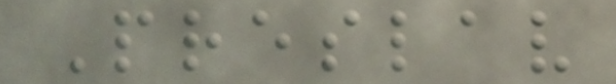Preslav
